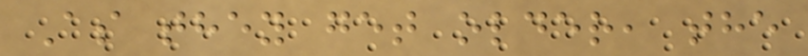As they get older, the
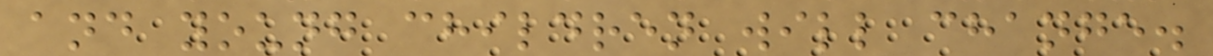and young children will change.
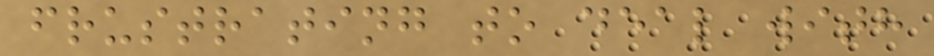frustrating to deal with
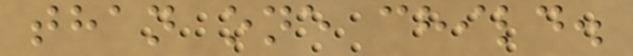than one child.
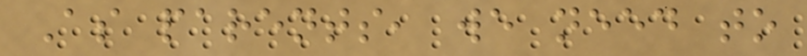As parents, we need to
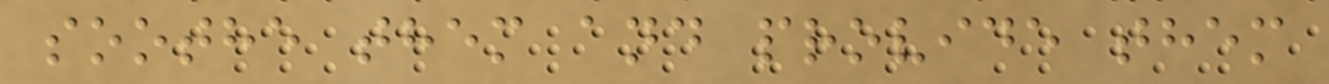soothe them and provide them
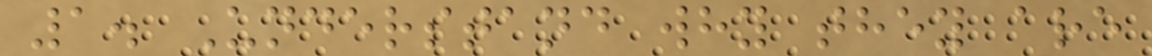1. Understand why they are
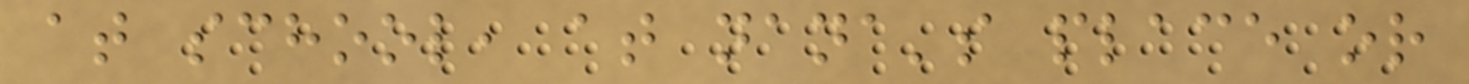at school, at nana's place or
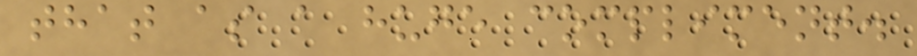that as a huge compliment.
